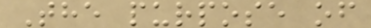The purpose of
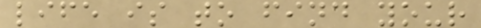life is to find your
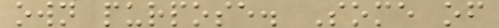own purpose. Some of
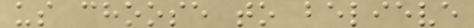us choose to believe
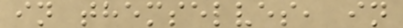in themselves, in
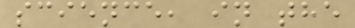science, in the
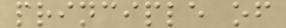principle of
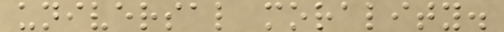universal morality.
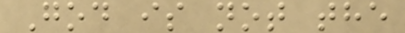God is not the
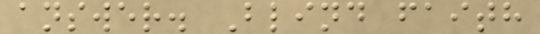answer. Blind faith
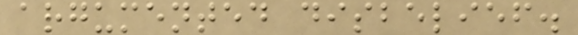argumented disbelief.
